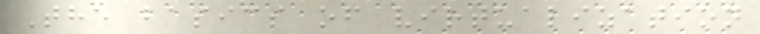The basics of virtualization
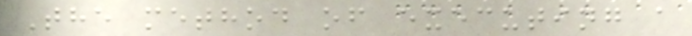The method of executing a
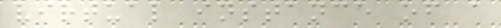virtual instance of a
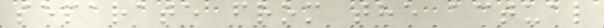separate from the actual
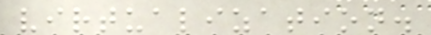virtualization.
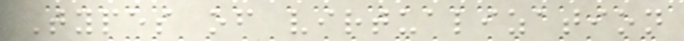Types of virtualization
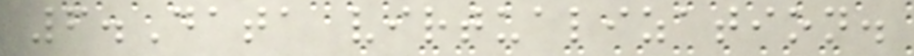6.Data virtualization.
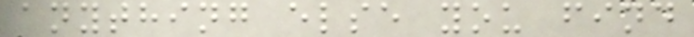anything else you find
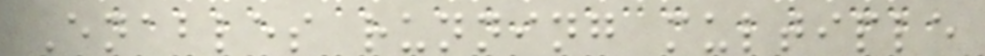Enables running multiple
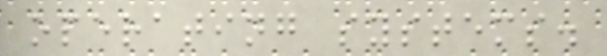operating systems.
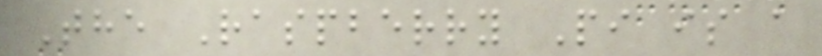The Raspberry Pi is a
